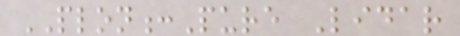PLON:Pure Lidar
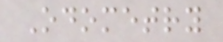Odometry
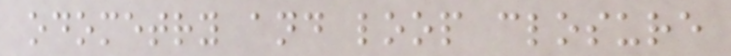odometry and loop closure
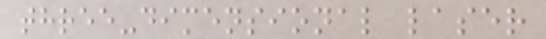three-dimensional laser
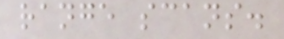range scans.
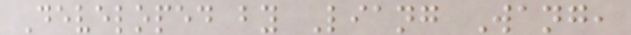Developed by Liang Wang,
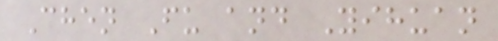Chen Fu and Yihuan
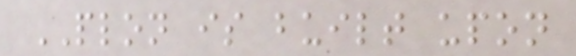PLON is built upon
